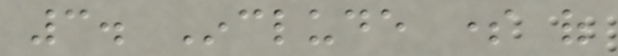3. Include some of
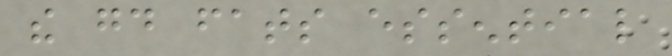the good fats essential
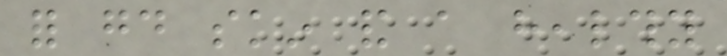for good skin and a healthy
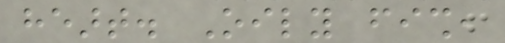heart. Oily fish,
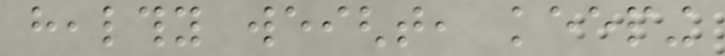healthy weight, keeping
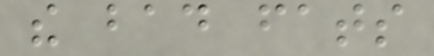the bad fats
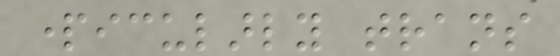particularly trans
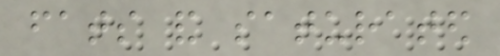fats and saturated
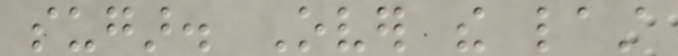sugar. Over the last
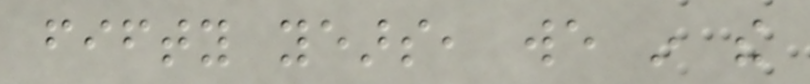fifty years, we in the
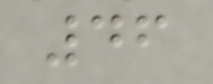46
